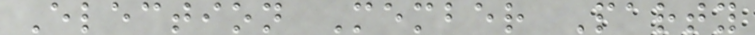Election Member Party
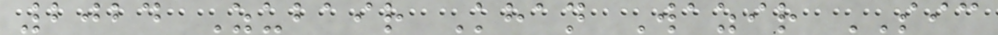2024 Zubair Khan Wazir SIC
